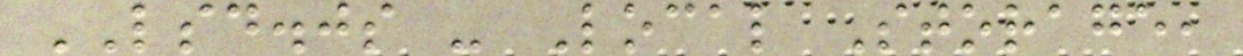LSD.js - Local Storage,
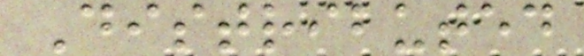Distributed
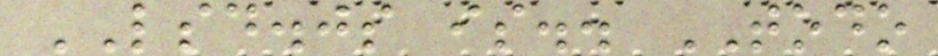LSD.js is.. TODO
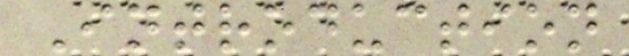Introduction
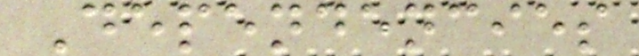Dependencies
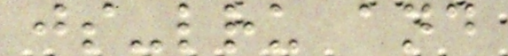js-lru and
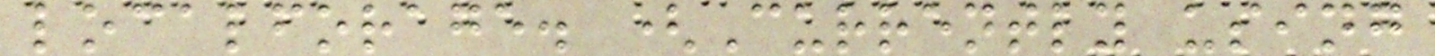localforage. (Currently using
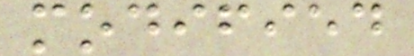modified
